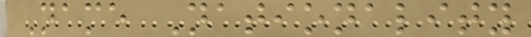Name Nationality
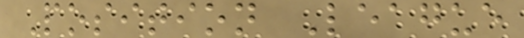Position League
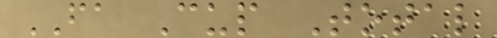FA Cup Total
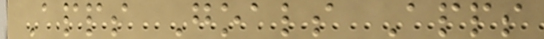Apps Goals Apps
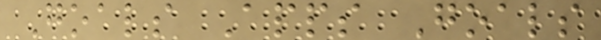Goals Apps Goals
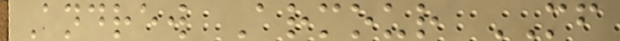Andrew Armour MF
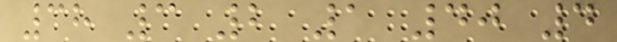38 3 2 1 40 4
